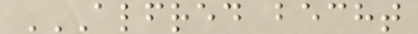ALFRED BECHT
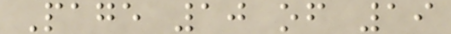Page 10 of 19
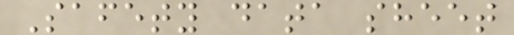Safety data sheet
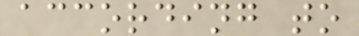according to
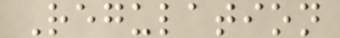Regulation
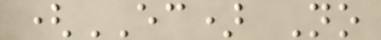(EC) No
